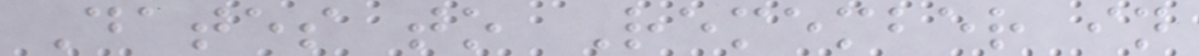Dates to Remember in
